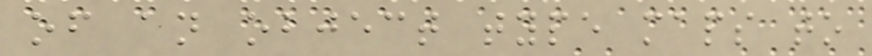of an object type maps to
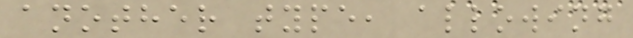another type, allowing
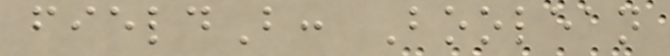fieldB: Boolean
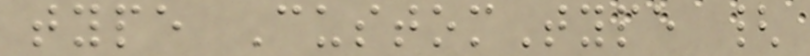type CustomType {
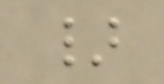}
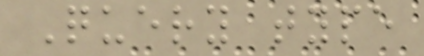Query type
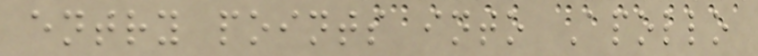entry points into Apollo
